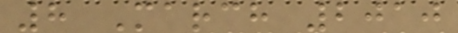8 March 2010
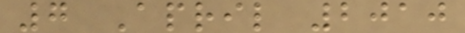7 April 2010
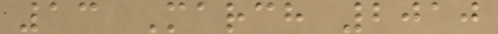13 March 2010
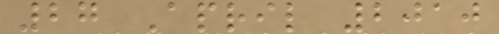27 April 2010
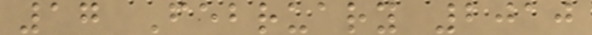17 February 2010
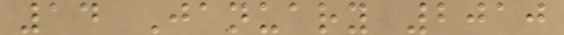14 January 2010
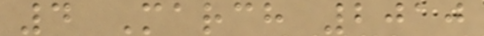4 March 2010
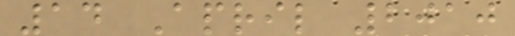14 April 2010
